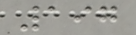197
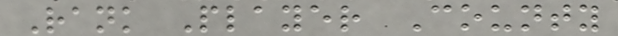Rank Player County
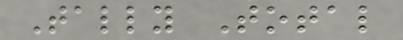Tally Total
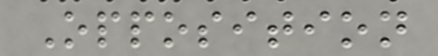Opposition
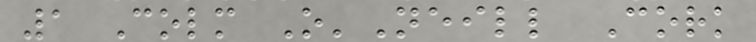1 Colm O'Neill Cork
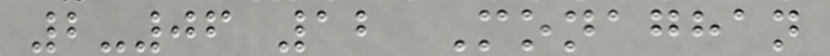2-06 12 Monaghan
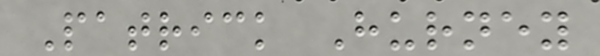Patrick Hurney
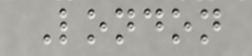London
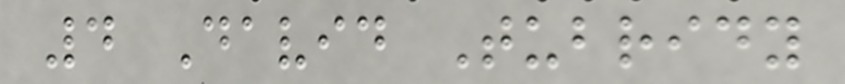4 David Tubridy
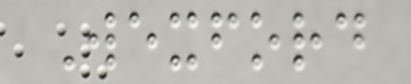Wexford
